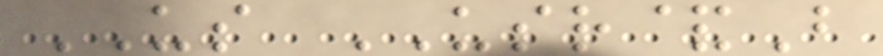US USR&B
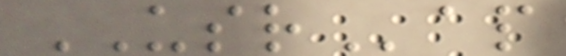USRap
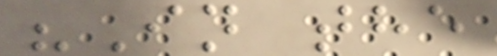"In the
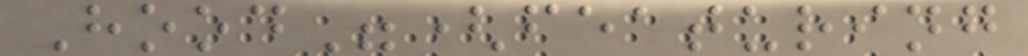Hood"(featuring
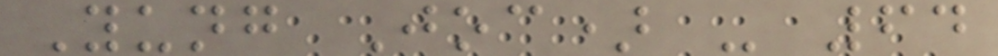Yung Joc) - 64
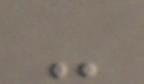-
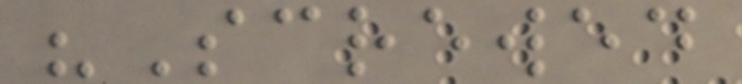"Screwed
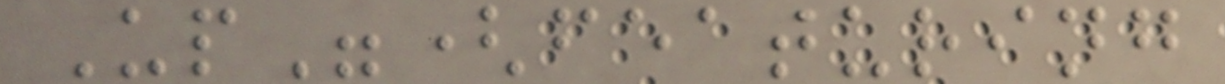Up"(featuring
